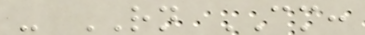- RN CM:
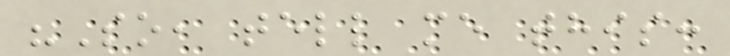"So, tell me this:
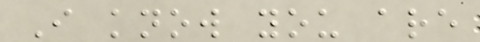I know you are
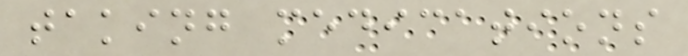taking medications
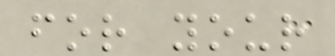for your
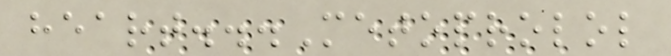heart...Metoprolol
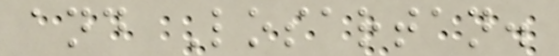and Losartan.
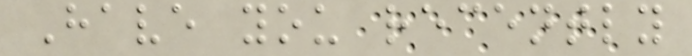Have you recently
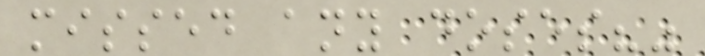missed any doses?"
